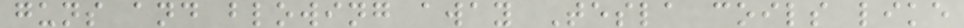guns and blowing away Tesla coils like
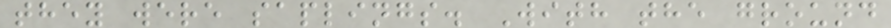they were saplings. With the ground
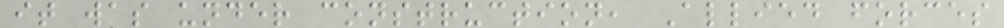it was under construction, Allied forces
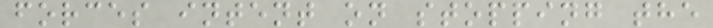forces intent on stopping the
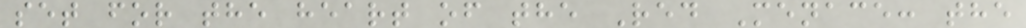set for the heart of the Red Menace: the
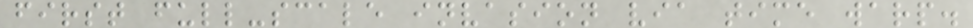first full-scale invasion via time warp.
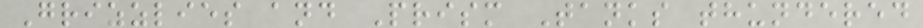Grizzlies and Prism Tanks thundered
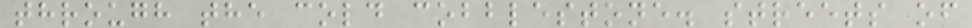through the cold cobblestone. streets of
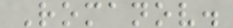Romanov.
